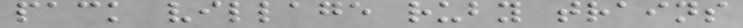pack village ruby trains
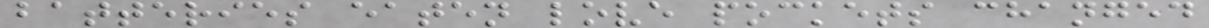batteries eaten love pockets changed
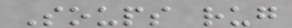Soups rug
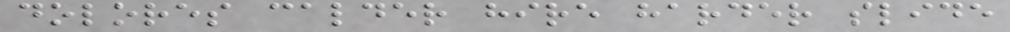dolores calder hire harder slide
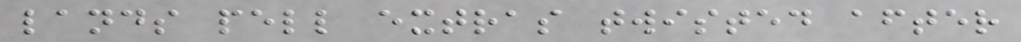lands pell extras twisted after
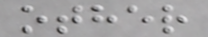other
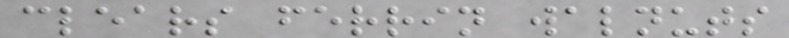clears ferrin walnuts
